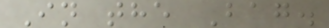In the Bag.
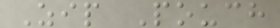Zip Pouch
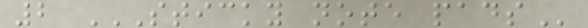2 STICKY NOTE PADS
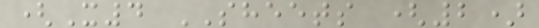(X4 SHEETS (2)
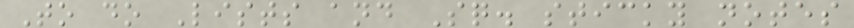To do Lists and Sq. sticky notes
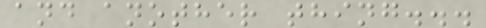and another thing...
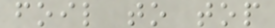foil to top
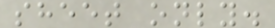sheet only.
